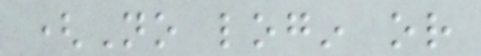(No login or
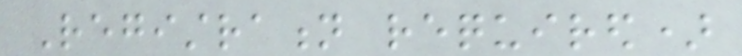Registration required)
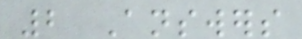2 Answers
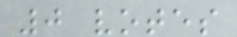0 votes
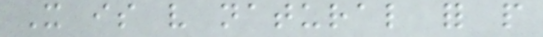It is very natural for people
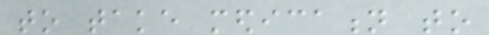to take medication to
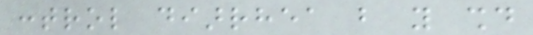control diarrhea but you should
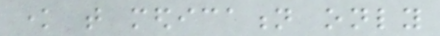know that medication only
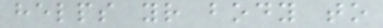helps your body to
